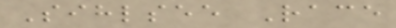Sihlsee Race
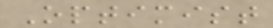Optimist
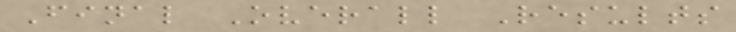Final Overall Results
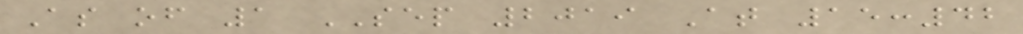As of 1 SEP 2019 At 15:42
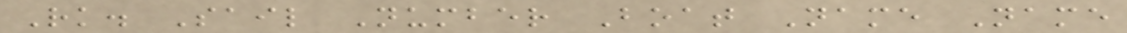Rk. Sail Number Boat Name Name
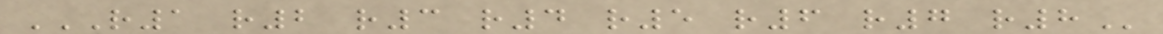R1 R2 R3 R4 R5 R6 R7 R8
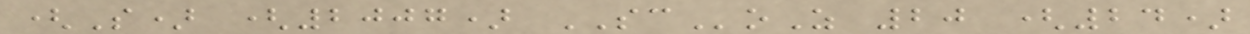(S) (2007) SCoZ 20 (24)
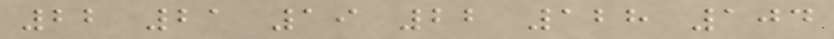22 21 19 22 128 104
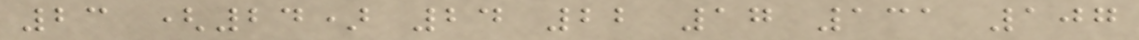23 (24) 24 22 17 131 107
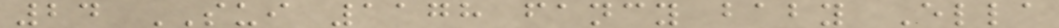24 SUI 1178 fancy baby Ella
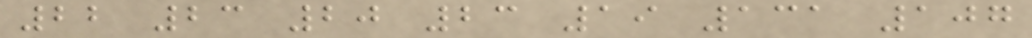22 23 20 23 19 131 107
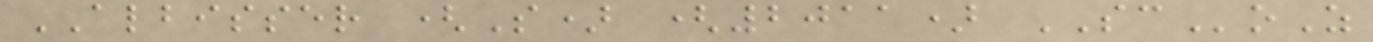ALBISSER (S) (2011) SCoZ
